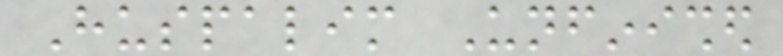Huspalim Unfinished
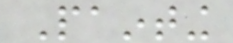Painting
